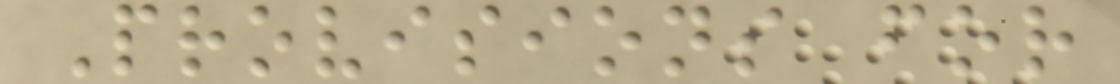Provisions for
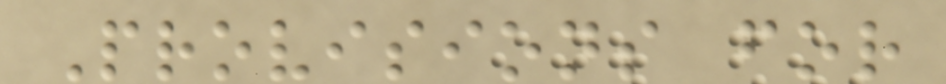Provisions for
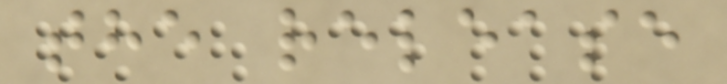the release
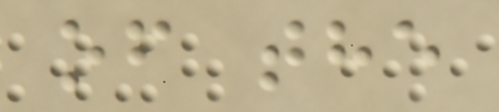of the
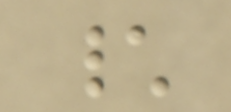\
